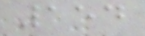154
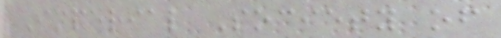Imperial Society of
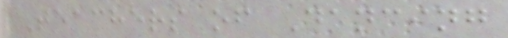Teachers of Dancing
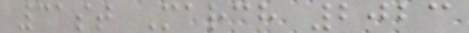31st March 2023
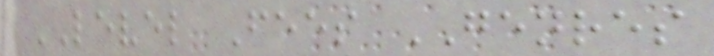LEVEL Fees GENRES
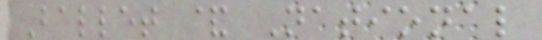Ballet & National
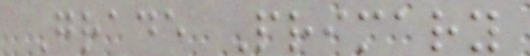Grade Primary
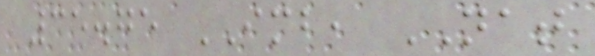35.75 IMB, NAT
